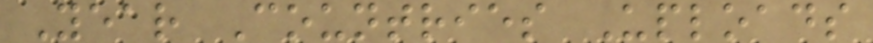Year Countries Uploads
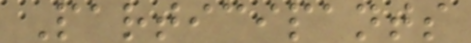Participants
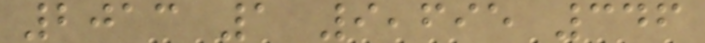2013 1 9,695 346
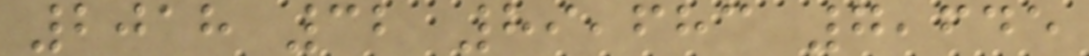2018 32 89,683 7,645
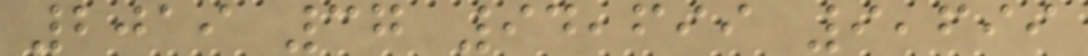2019 37 94,699 9,699
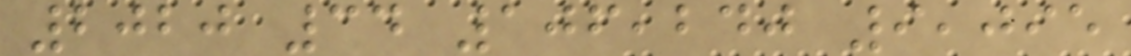2020 34 106,240 9,095
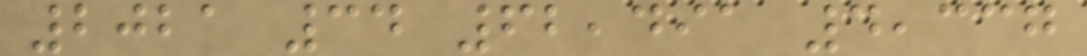2021 34 62,491 4,337
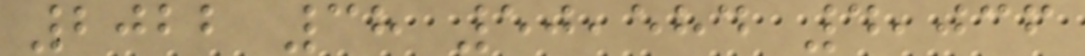2022 38 50,584 4,036
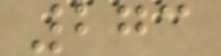273
